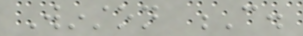Winston C.
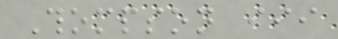Thompson iii
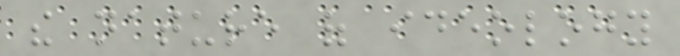the nature of ideology
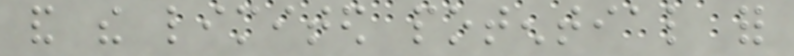and the limited potential for
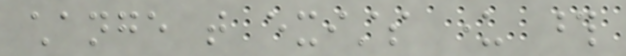change that exists under those
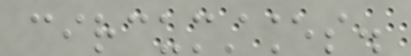circumstances.
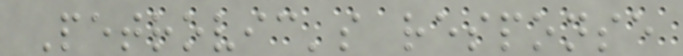Petrovic's response
